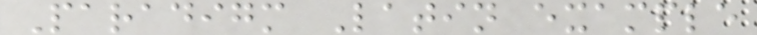Paradigm Latin example
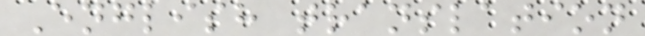English translation
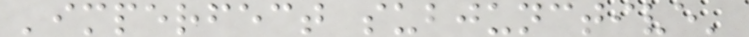'imperfect subjunctive'
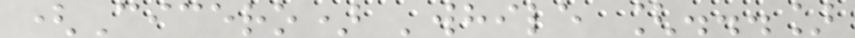(Cicero) 'while [...]
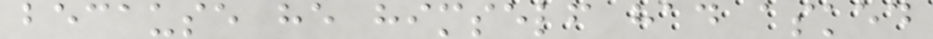because he himself had asked
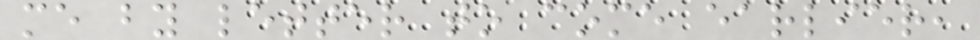me by letter to come earlier,
